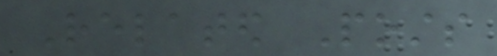Related Posts
